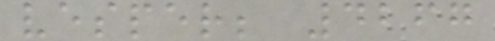vesper; 4267
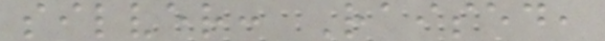silver: Raised,
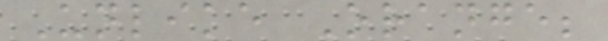Unlike Orange;
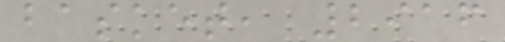basket, 2916
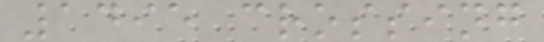1495 crossing
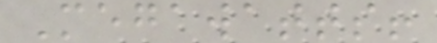Megawatts!
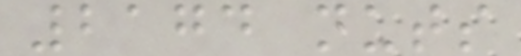2174 nuts
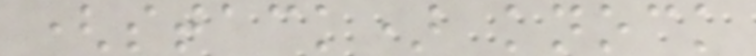(stack) knock
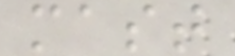mast
